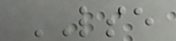LSE
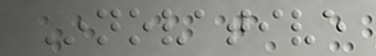Innovative
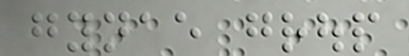gynae group
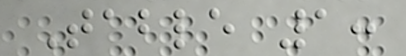Table 1:
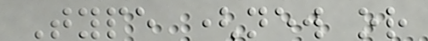Type (new or
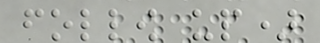follow up)
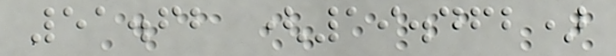51.62 (19.462)
